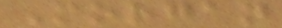Morgan
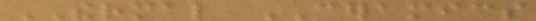THERMAL CERAMICS
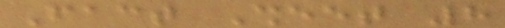Fact Sheet 8
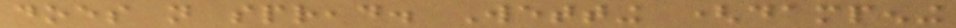does not spread. Wetting (dampening
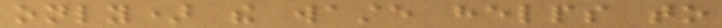only) the waste helps to
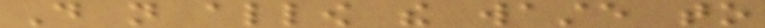Do not allow the waste to
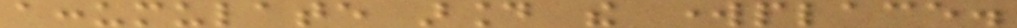accumulate around the workplace.
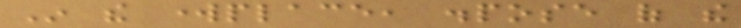In the workplace, dispose of the
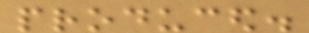produced.
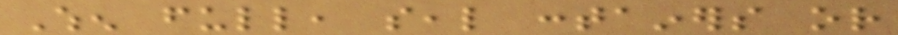When full, seal containers or
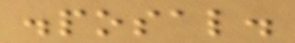disposal.
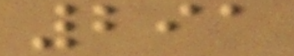291
